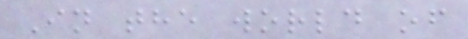In the world of
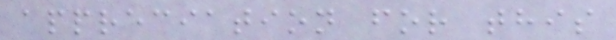appreciation for this
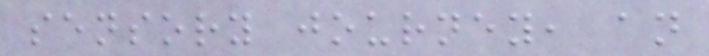sensory journey, an
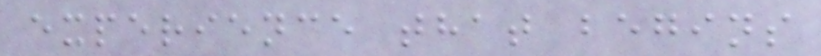experience that begins
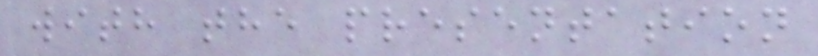with the presentation
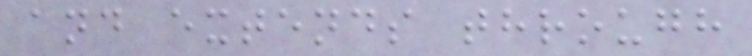and extends through
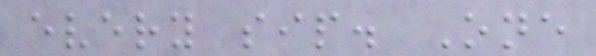every sip. One
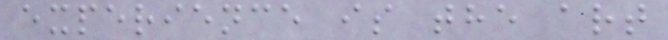experience is the art
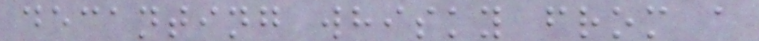decanting whisky from a
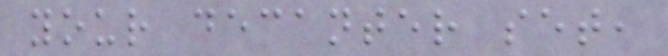your decanter set,
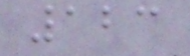123
